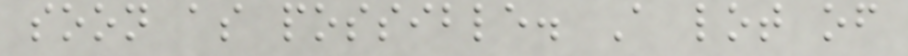soon as possible. A lot of
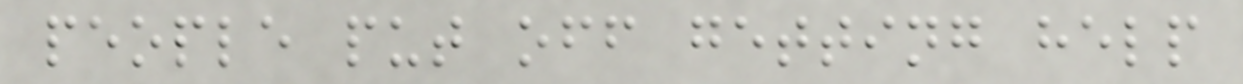people put off getting help
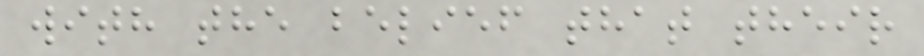with the belief that their
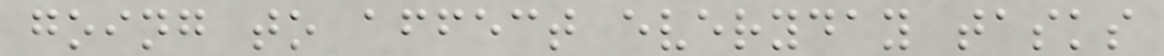going to affect everyday tasks
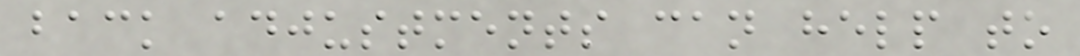back adjustments can help to
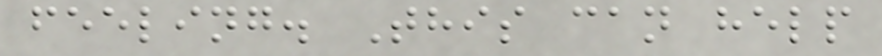feeling. This can help
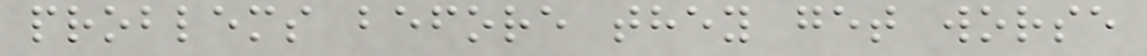problems before they get worse
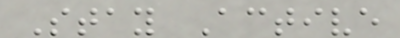Stay Active
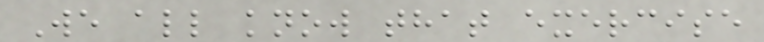We all know that exercise
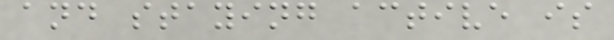and staying active is
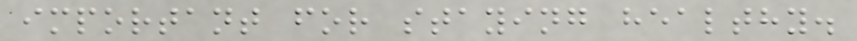important for staying healthy.
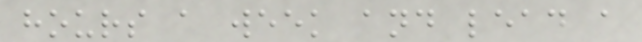hours a week and lead a
